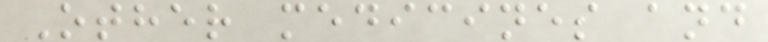Other medicines and
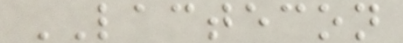LACTECON
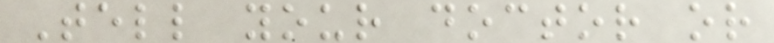Tell your doctor or
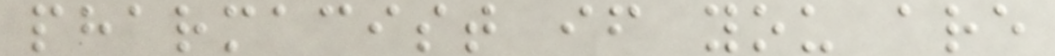pharmacist if you are
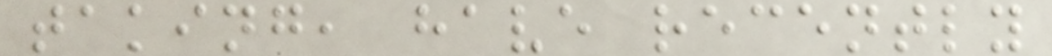taking, have recently
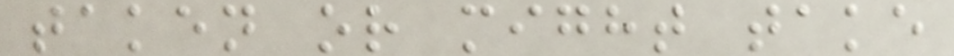taken or might take
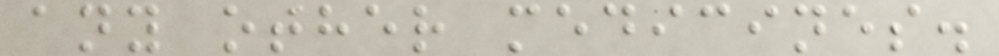any other medicines.
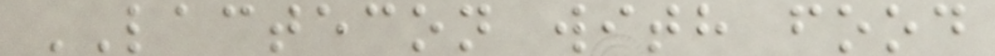LACTECON with food
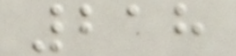218
